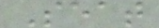Seat
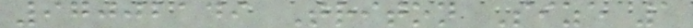97002149 Triton Size 1
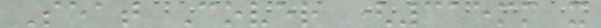Seat Cover (315mm x
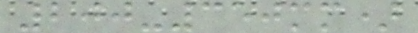200-350mm)
